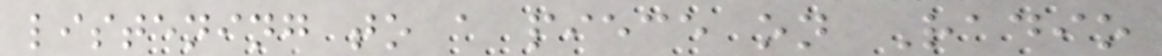listening to a piece on Radio
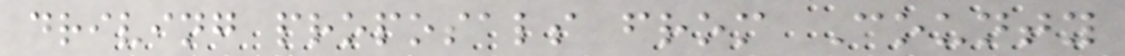driving proposals from County
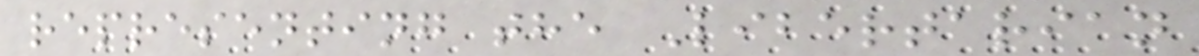representing the Libertarian
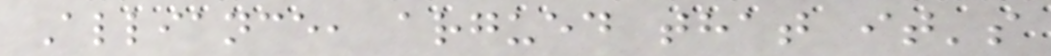Alliance, argued that it's
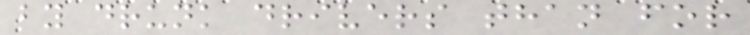by drunk drivers than for
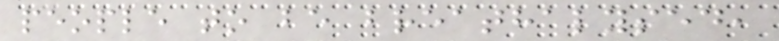people to be breathalysed,
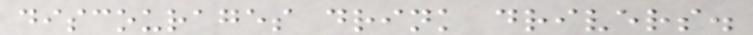discourages drink drivers.
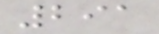291
